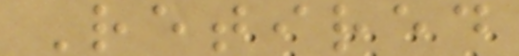Retired
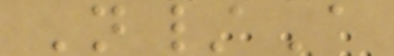N/A
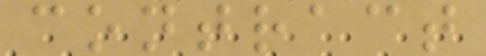contract
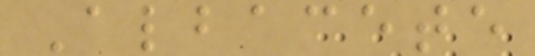Albacete
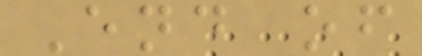End of
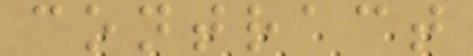contract
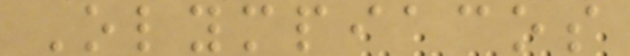Olympiacos
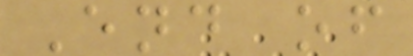End of
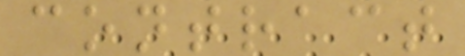contract
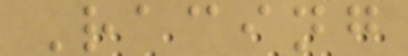Racing
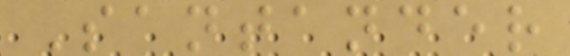Santander
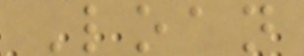Loan
